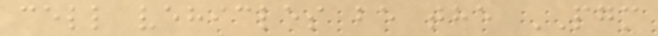cell vehicles be the PGM
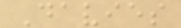Davies
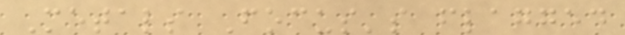Metals Focus's flagged
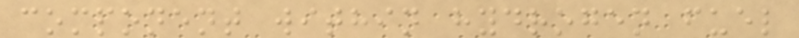component within hydrogen fuel
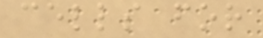cells for
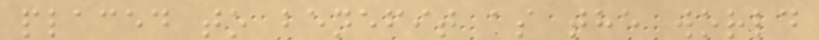placed to benefit as the world
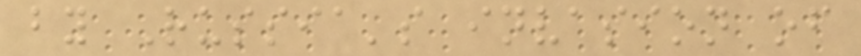by Russia's invasion of
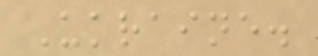Ukraine.
